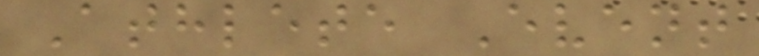Athlete Event
